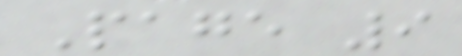Page 9
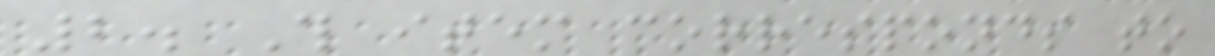2. This item corresponds to
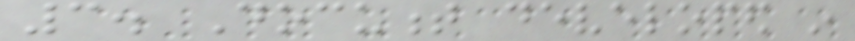3. Document developed in
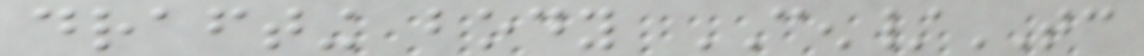drafting body CEN/TC
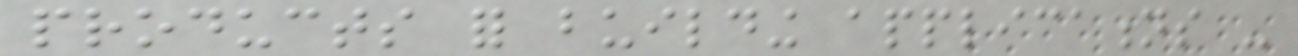products for building applications -
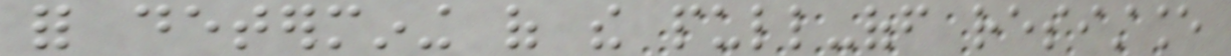for determining of the pull-off resistance
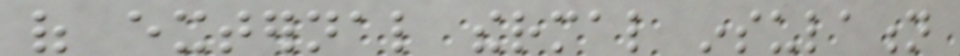of external thermal insulation
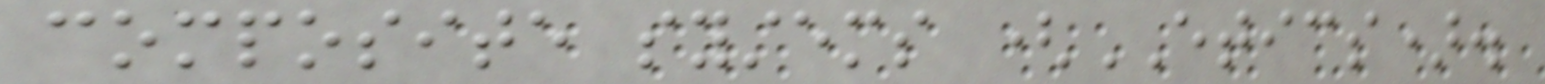composite systems (ETICS).
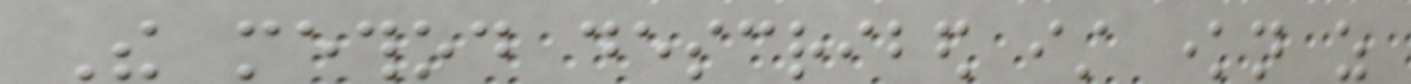The method described ist known as
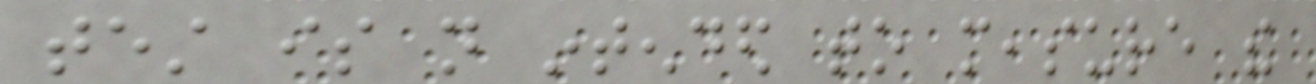test is not intended to measure the
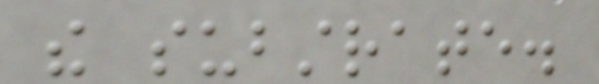the substrate.
